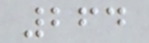264
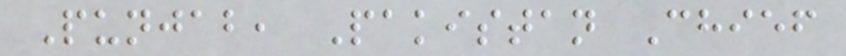Punjab, Pakistan Chief
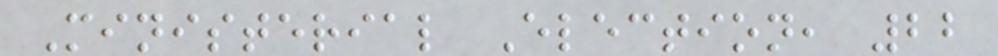Ministerial Election, 22
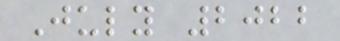July 2022
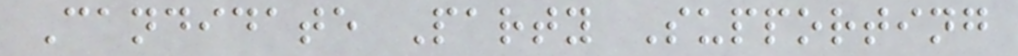Candidate Party Supporting
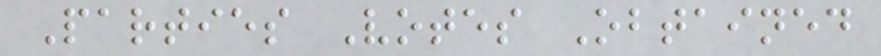Parties Votes Obtained
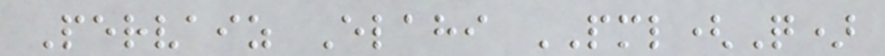Pervaiz Elahi PML(Q)
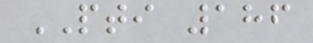PTI 186
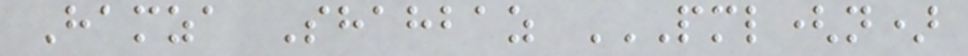Hamza Shahbaz PML(N)
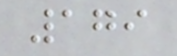179
